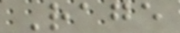Rage
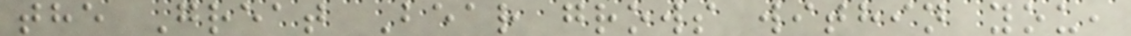the Great Bear grows within you,
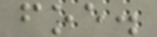foe.
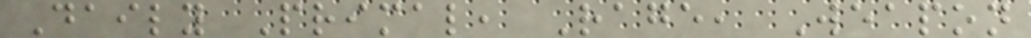Daily Primal, Rage, Weapon
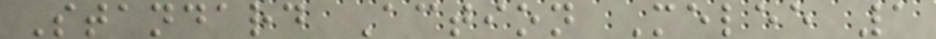Standard Action Melee 1
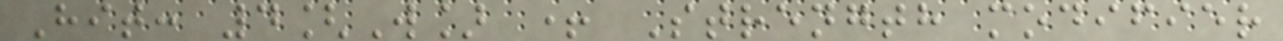Hit: 4[W] + Strength modifier
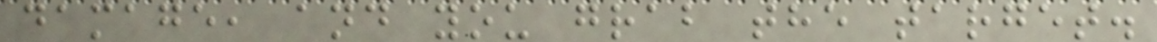damage, and you grab the target.
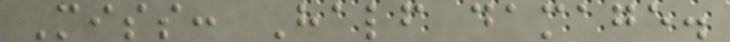Miss: Half damage.
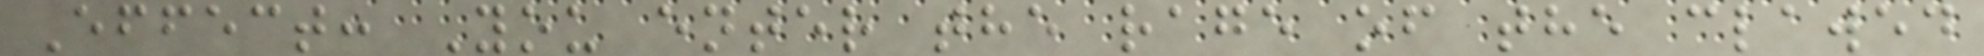Effect: You enter the rage of the clawed
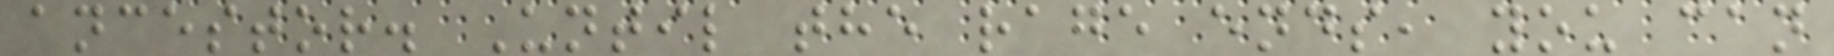ancestor. Until the rage ends, you can
